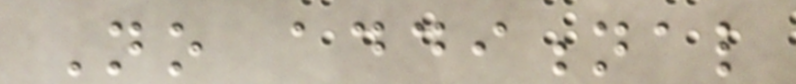No additional
